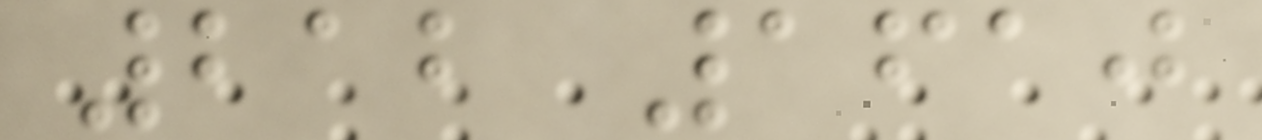212 1610
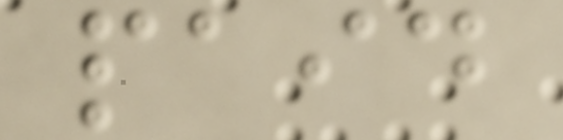paid
